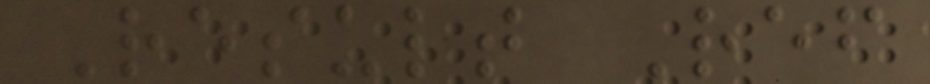Result Ref
